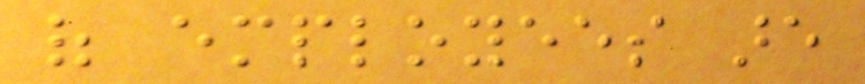of employees are
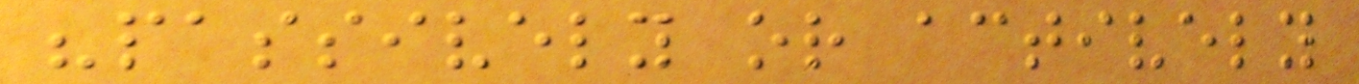"passively or actively
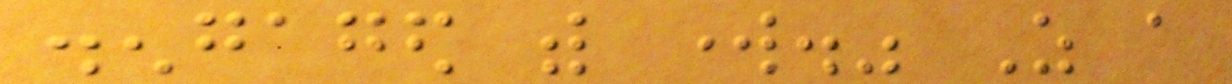disengaged with work." As a
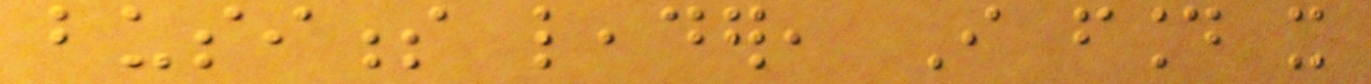business leader, I found it
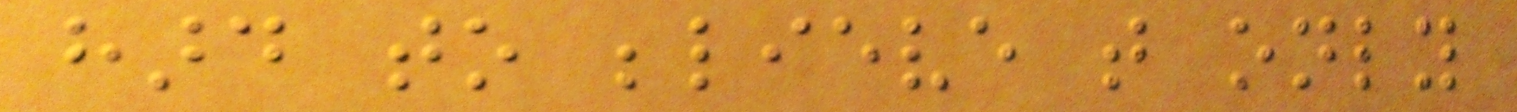hard to believe that only
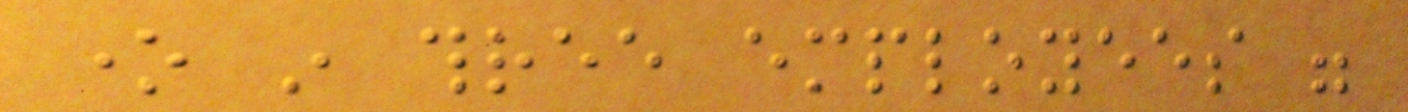one in three employees were
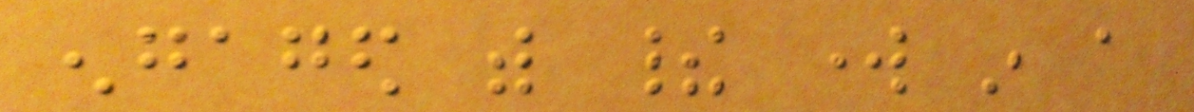engaged with their work in a
